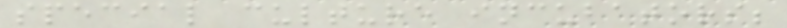special culture incubators;
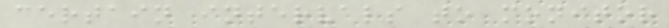certain intervals to monitor
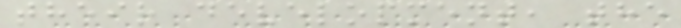their development, the
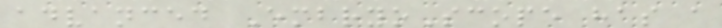advanced EmbryoScope has a
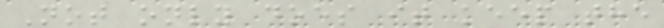Not only does it keep the
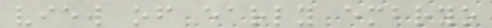view of early embryo
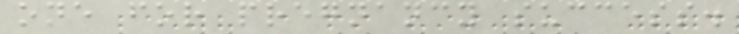one for pregnancy success.
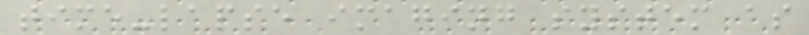time-lapse imaging system as
